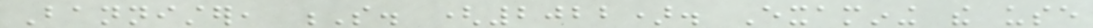Bannister, S. (2022). Examining the use
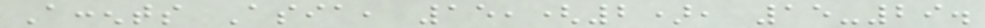Accents Asia, 15,(2), 15-29.
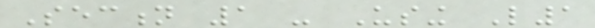Section 1 - Using L1
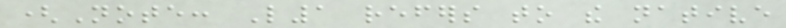(Note: L1 refers to the native
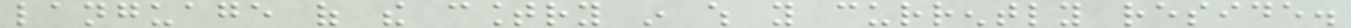language of the country in which you currently reside.
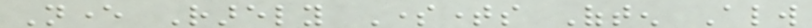Never Rarely Sometimes Often Always
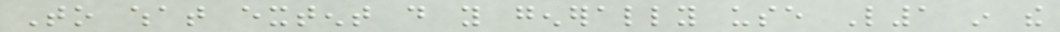To what extent do you generally use L1 in the
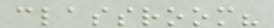classroom?
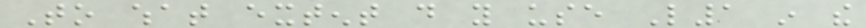To what extent do you use L1 in the
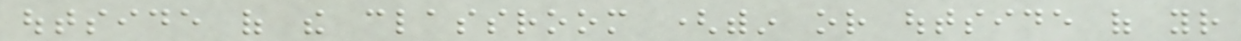outside of the classroom (within or outside of your
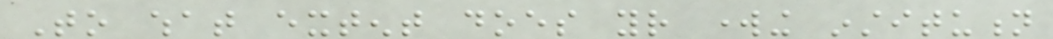To what extent does your working institution
